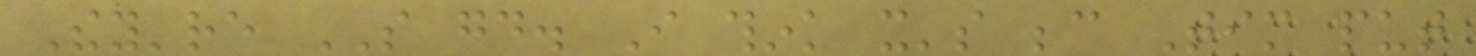They're SO good. I think it's because Tim put
